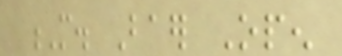M. Baer Open
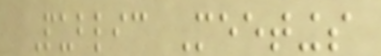Public Meetings
